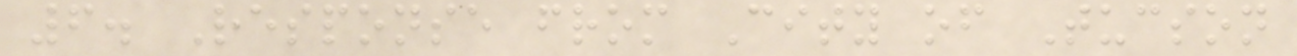6. Response from City of Tucson
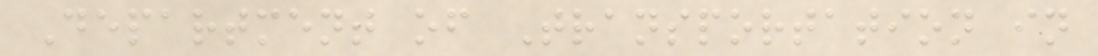Department of Transportation in
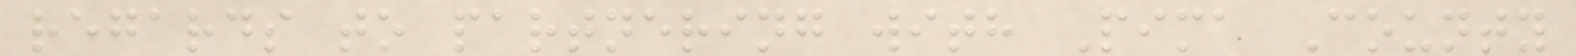regards to partnering with Pima County
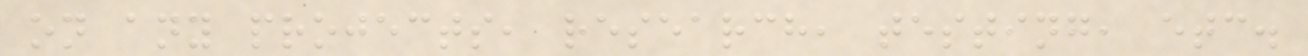on any projects, research, testing, etc.
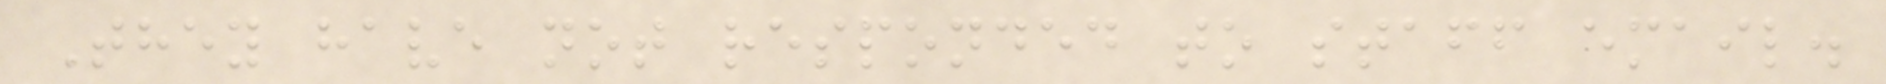They have not responded to staff email.
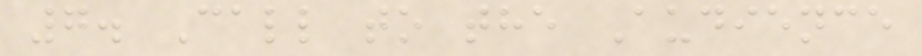7. Call to the Audience
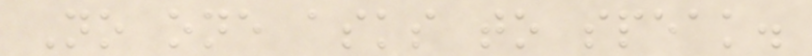No one asks to speak.
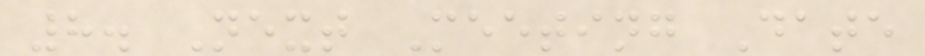8. Next Meeting Date
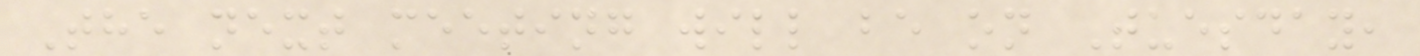The next meeting will be on Tuesday,
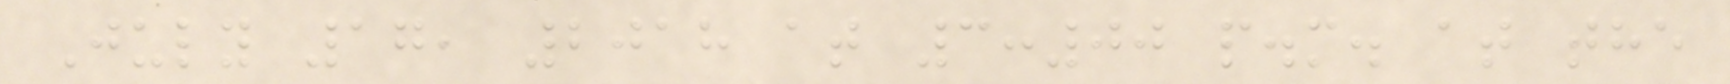July 17, 2018 at 3:00 p.m. at the
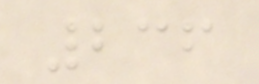236
